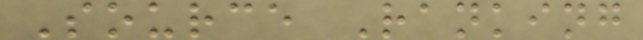Source Ranking
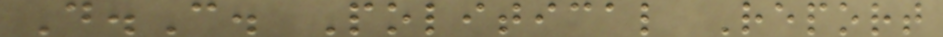D.C. Political Report
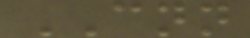CNN
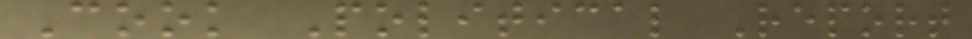Cook Political Report
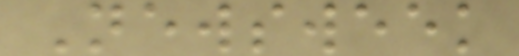Newsweek
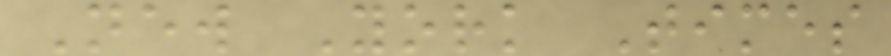New York Times
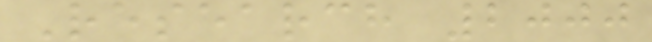Research 2000
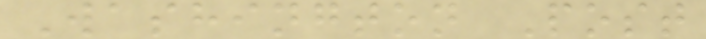Washington Post
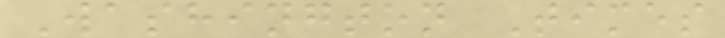Washington Times
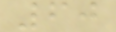60
